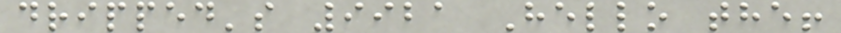dripped's 9921 Hello the!
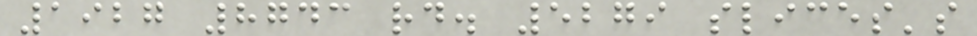1927 8743 rd. 5279 slices's
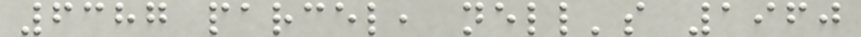6387 parcel, nell's 1960
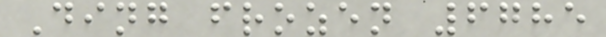Ding frozen 6785
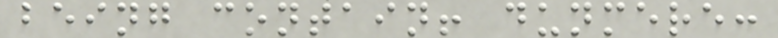being contain! dunmere:
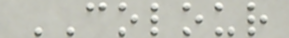COLOUR
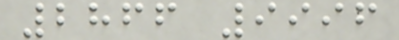2866 9996
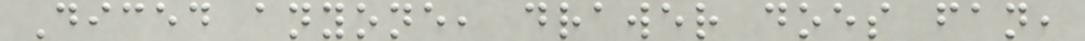Diced anyone, drawer does fan,
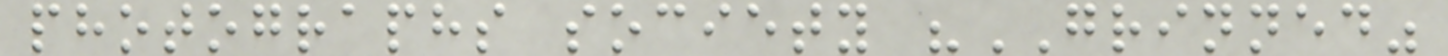photographs society "GRINNED"
